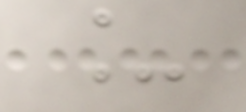_
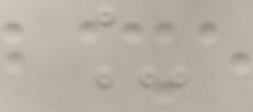_
